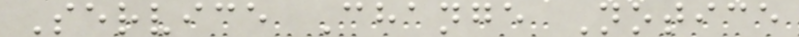Service Change Notice
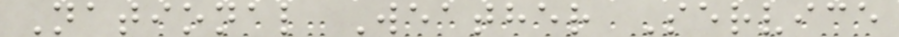National Weather Service
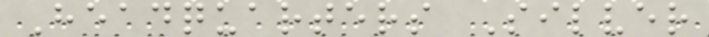Headquarters Silver
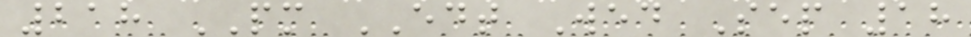218 PM EDT Wed Sep 18
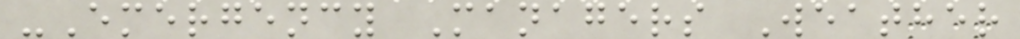-Emergency Managers Weather
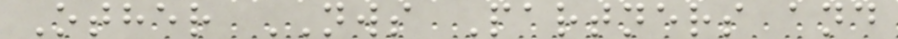Other NWS Partners and
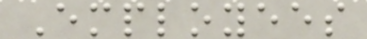Employees
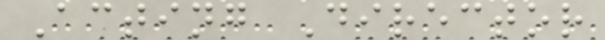Acting Director
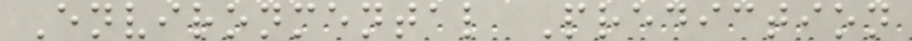Environmental Prediction
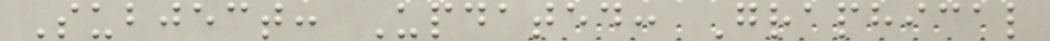Subject: Updated: Graphical
